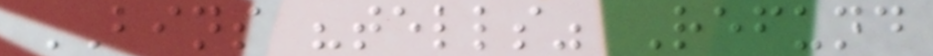BINS "tells" Refund
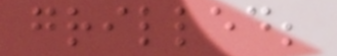grilled;
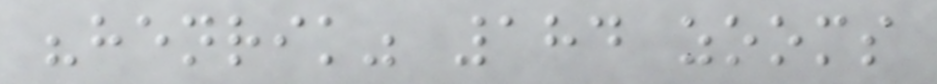"henrik" 184 zooms
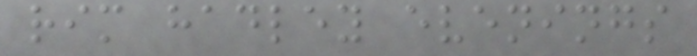rim hadley evenings
